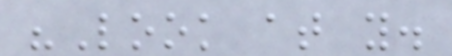"Look at you.
